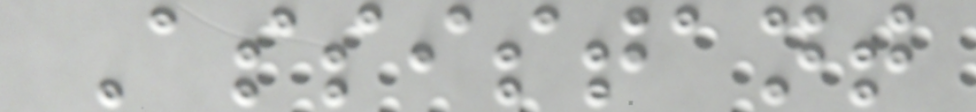Assistant
